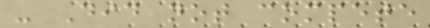- Did not compete
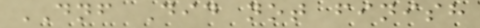DNF Did not finish
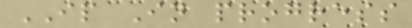IP In progress
